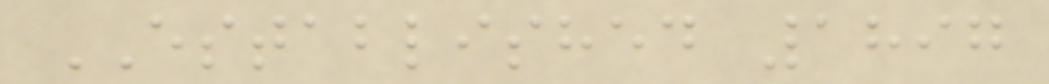ESTABLISHED 1897
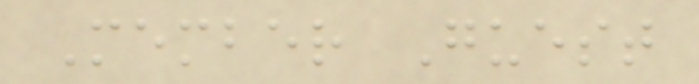Member Guest
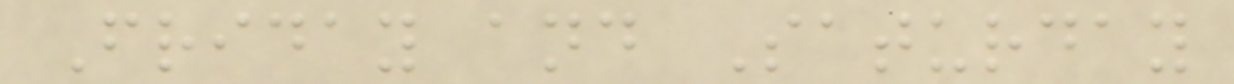Friday and Saturday
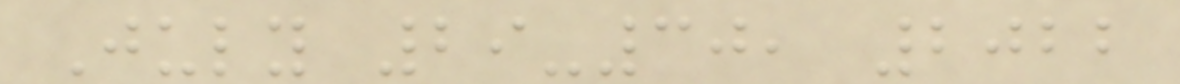July 29-30, 2022
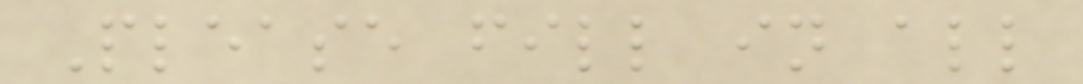Please fill in all
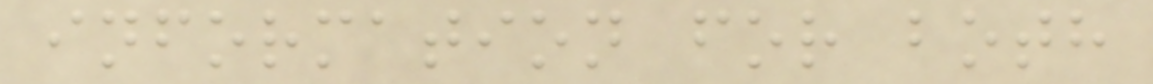information for both
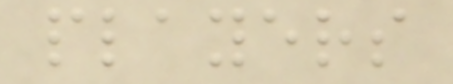players
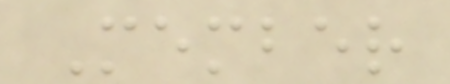Member
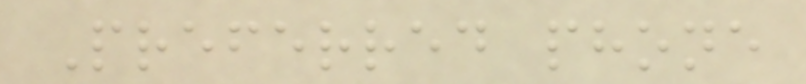Preferred phone
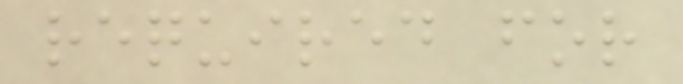required for
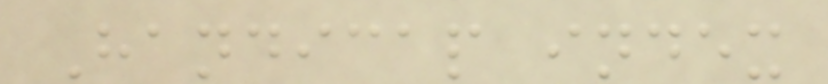Handicap index
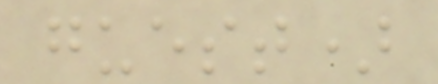guest)
